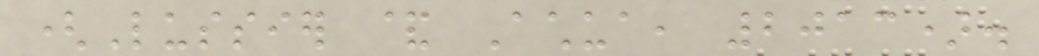(Lussier & Achua, 2013).
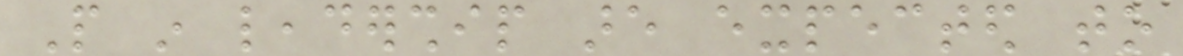People in leadership are expected to
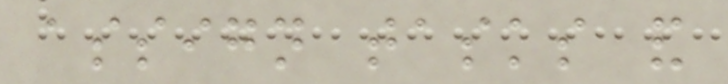assign tasks and
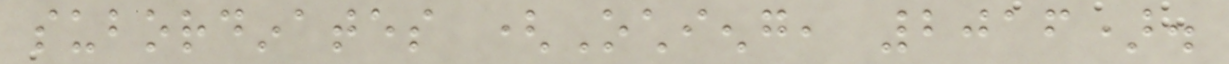subordinates (Ochieng, 2016).
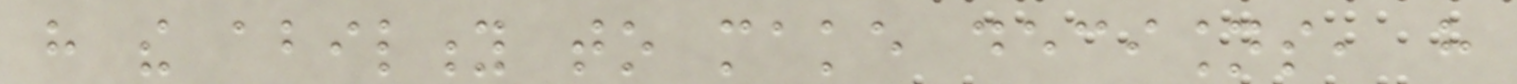have the ability to make decisions, have
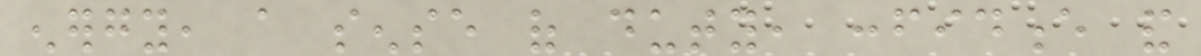energy, a sense of duty, confidence and
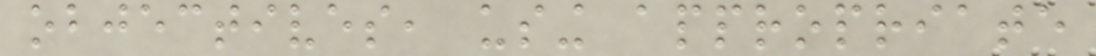objectives, using appropriate
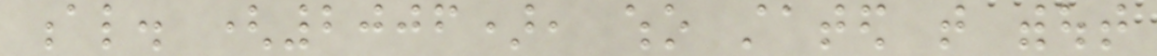al. (2006), who stated that without
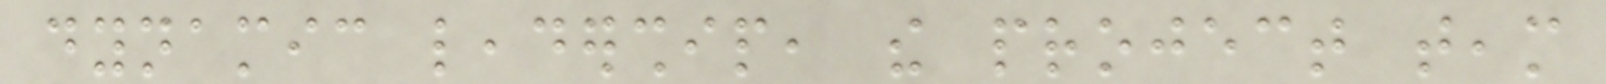dynamic leadership, the project team
